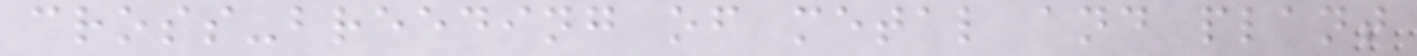cross-breeding of metal and plant
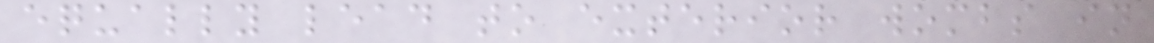equally lead to exterior wombs in
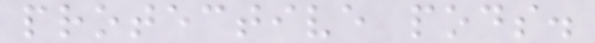protective pods.
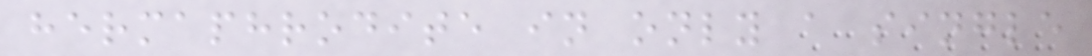hermaphrodite in only a single
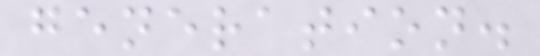generation.
